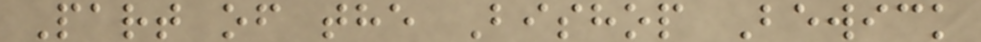Part of the Bishop Bewick
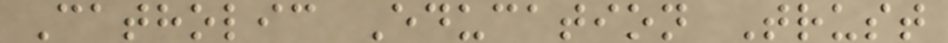Catholic Education Trust
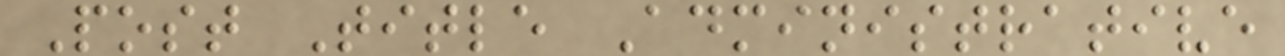Post Title Administrative
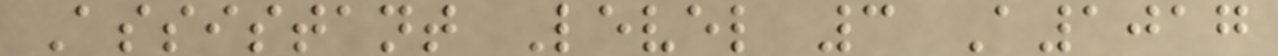Assistant Level 3 A1017
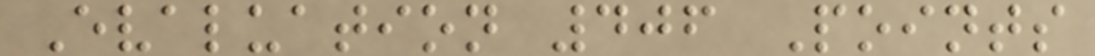Evaluation 406 Points
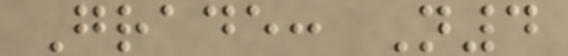Grade: N4
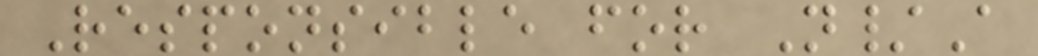Responsible for N/A
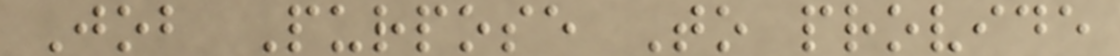Job Purpose To provide
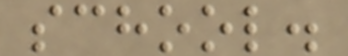school.
